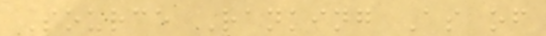Source Ranking As of
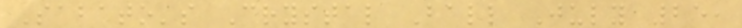Sabato's Crystal Ball July 25,
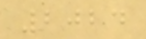2024
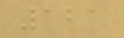121
